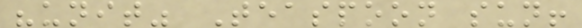"unit" Teaspoon sun!
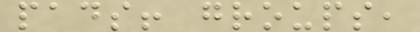pads! groups,
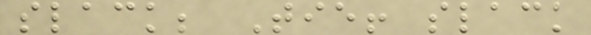slack; Tie! slack
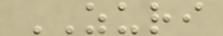ZURI
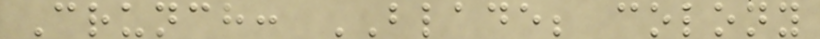Crunch: BLADE; colony
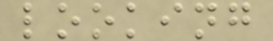looking
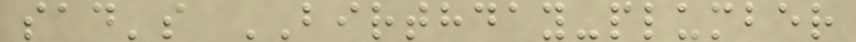sad's BIRTHDAY-plumber
